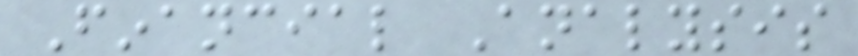Financial Analysis
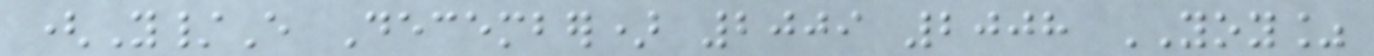(Y/E December) 2009 2008 YOY%
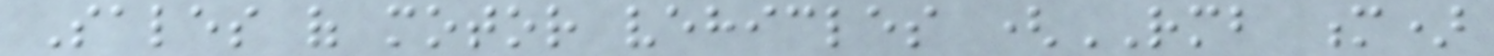Sales of motor vehicles (RMB m)
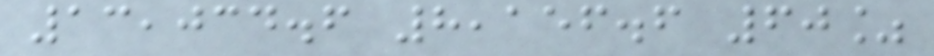13,034.6 8,156.6 60%
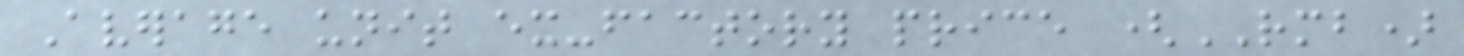Average unit ex-factory price (RMB)
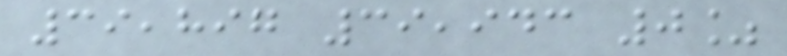39,897 39,943 0%
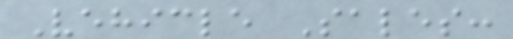Vehicle Sales:
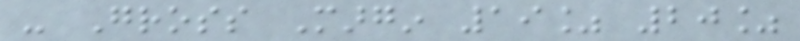- Gross Margin 19% 20%
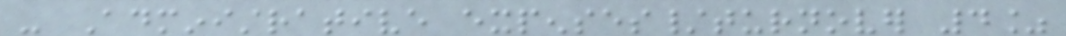- Administrative expenses/turnover 4%
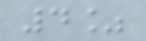4%
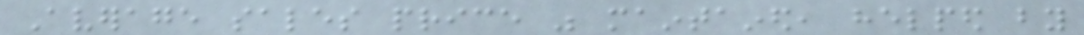Average sales price was maintained, helped by
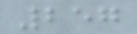257
